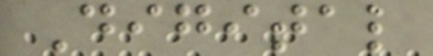Digital
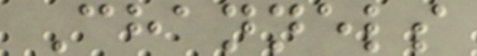Channels
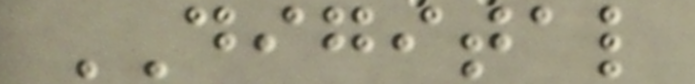DIGITAL
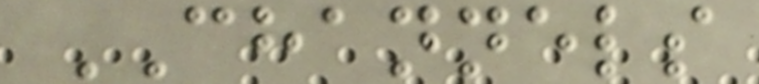CHANNELS
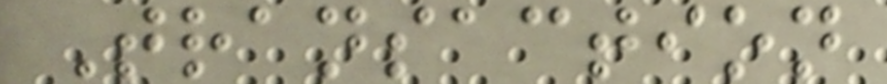Transaction
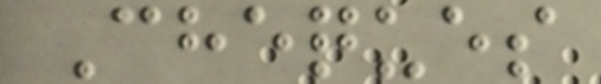Cheques
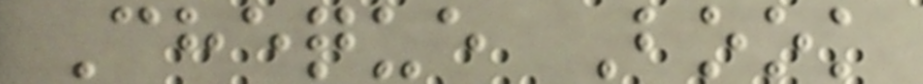Cheque Book
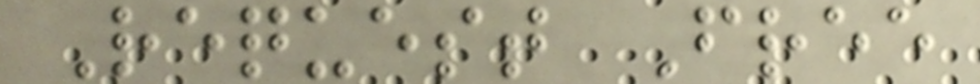Request Free
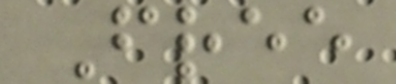Free
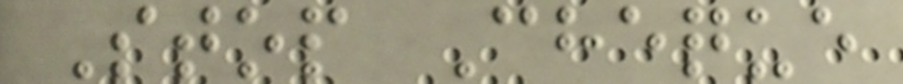Stop Cheque
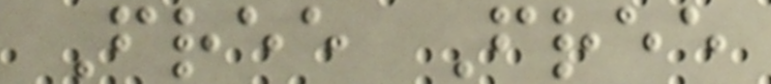Free Free
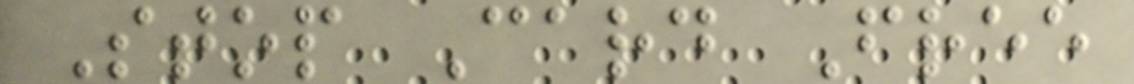Stop Card Free
